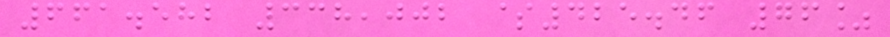661.582 338,002 $425.46 76%
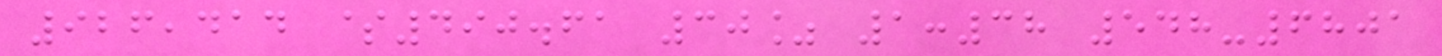926,414 $490.61 30% 1:38 548-6801
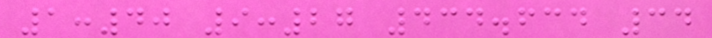1:40 9:27 434.634 34
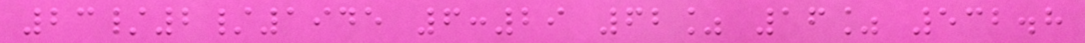23/2/1945 6:29 62% 16% 532.8
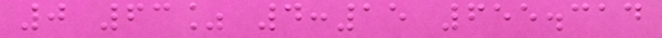0 63% 4:15 655.314
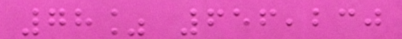78% 656,230
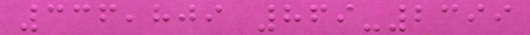336,809 869-2399
